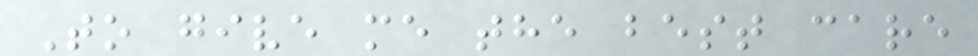To give me the best care
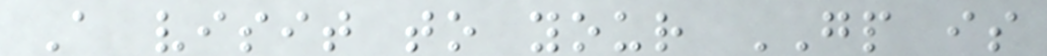A visit to your GP is
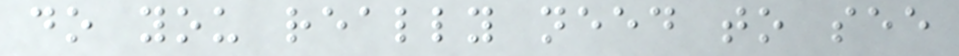do you really need to see
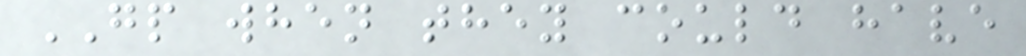GP when they could have
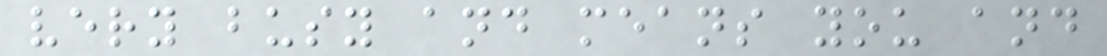very busy and means you and
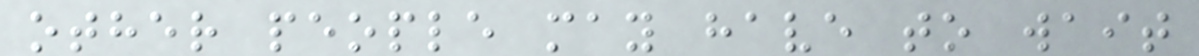other people may have to wait
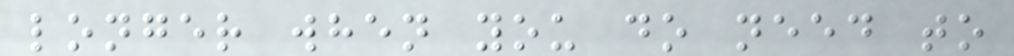longer when you do need to
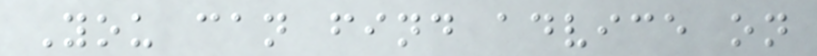You can find advice on
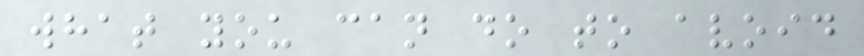what you can do to avoid
